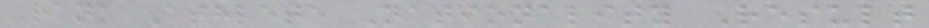Rank Athlete Nationality Result
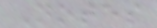Notes
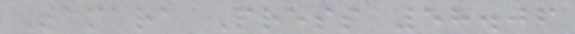Tamara Press 58.06
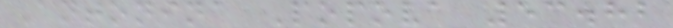Antonina Popova 53.82
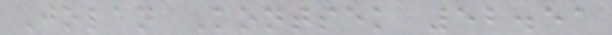Jolan Kontsek 52.51
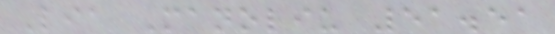Lia Manoliu 51.51
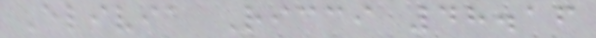Elivia Ricci 48.16
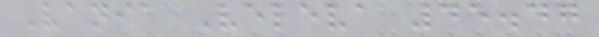Vania Veleva 45.47
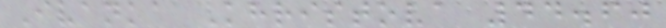Ivanka Khristova 44.60
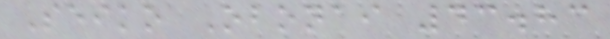Seiko Obonai 43.83
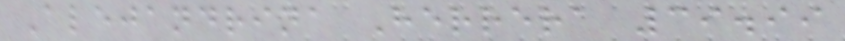Alejandrina Herrera 39.99
